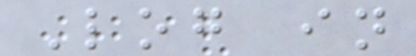Log in
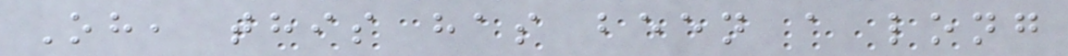Oh, this has been a long
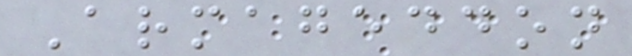Armageddon
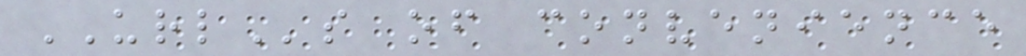URLs of convenience
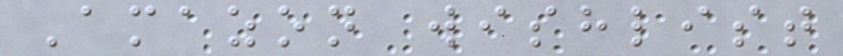Amazon wishlist
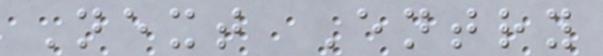Next Entry
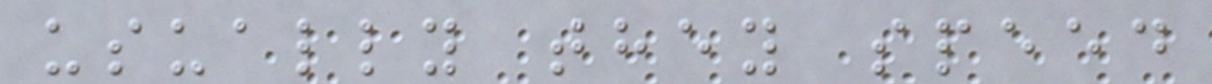usually they speed
